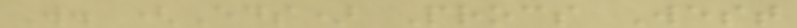W. (Eds) Procs West
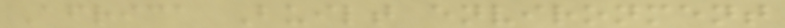Africa Built environment
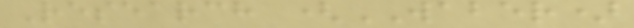Research (WABER)
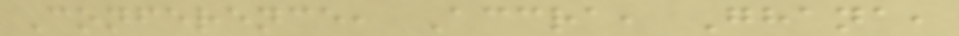Conference, Accra, Ghana,
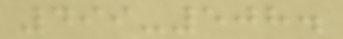499-508.
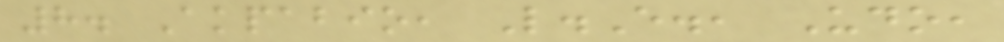8. Akpabio, L.E., Udo,
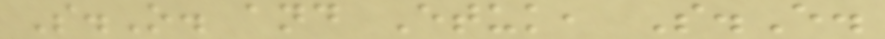S.O. and Etuk, S.E.
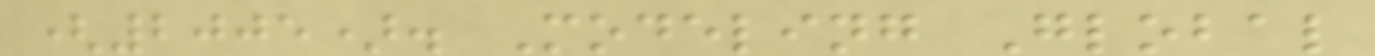(2005). Modeling Global
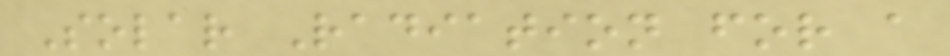Solar Radiation for a
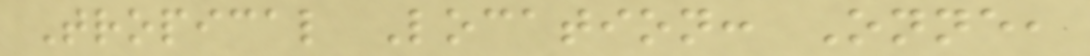Tropical Location: Onne,
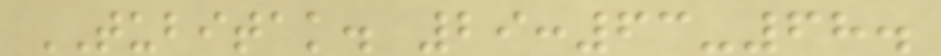TUBITAK. 29:63-68.
